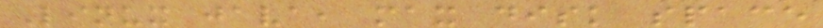Linux java, max disk space
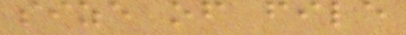size of file
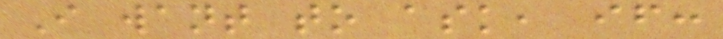I want to ask, if:
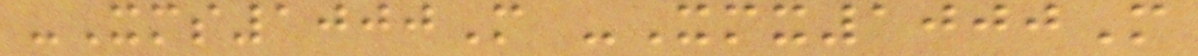-Xms1000M -Xmx1000M
